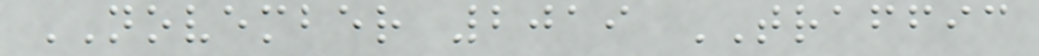NOVEMBER 2019 TRAFFIC
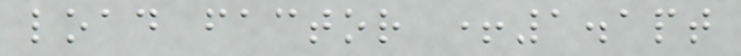load factor +1.1pt
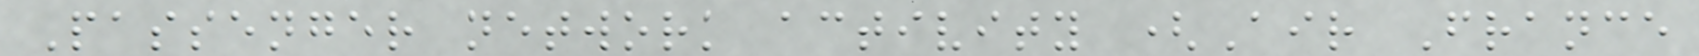Passenger network activity (Air France
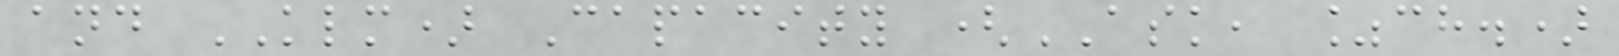and KLM) Capacity (ASK, %ch.)
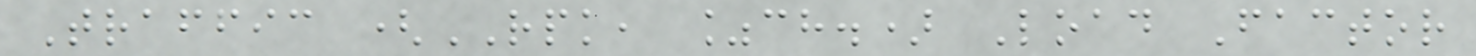Traffic (RPK, %ch.) Load Factor
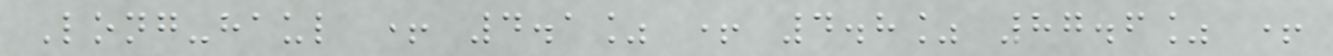Long-haul + 4.1% + 4.8% 87.6% +
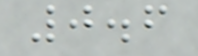0.6
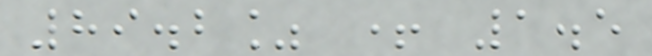89.2% + 1.5
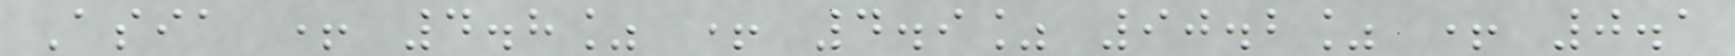Asia + 4.8% + 4.9% 90.2% + 0.1
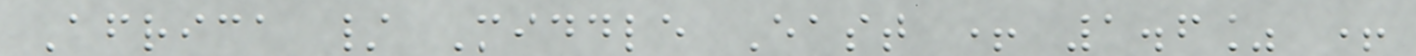Africa / Middle East + 1.6% +
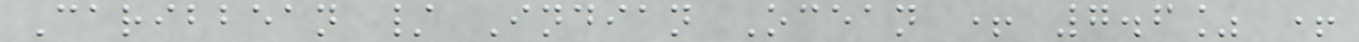Caribbean / Indian Ocean + 7.6% +
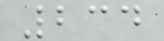234
